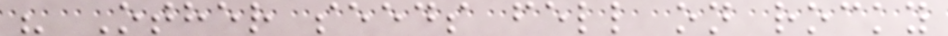" Other seeds fell on rocky
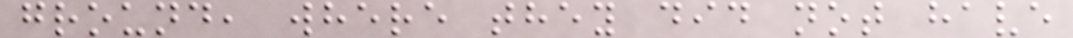ground, where they did not have
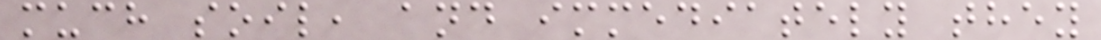much soil, and immediately they
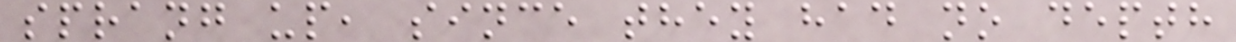sprang up, since they had no depth
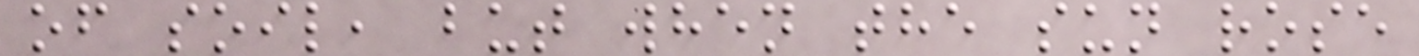of soil, but when the sun rose
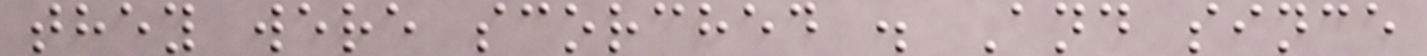they were scorched . And since
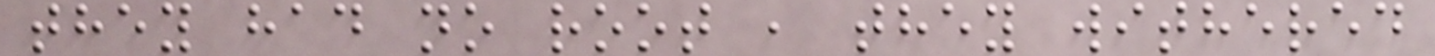they had no root , they withered
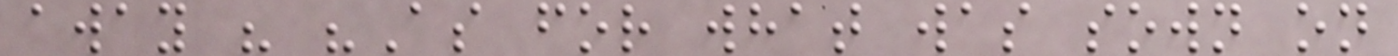away " "As for what was sown on
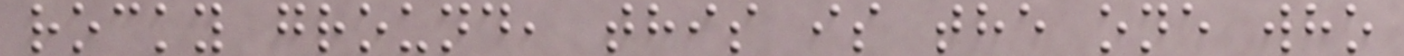rocky ground, this is the one who
